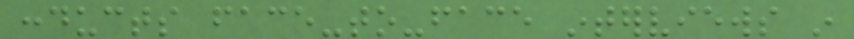conducts face-to-face interviews in
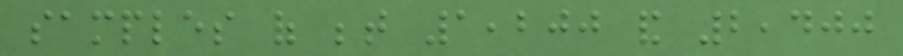samples of between 1,200 and 2,400
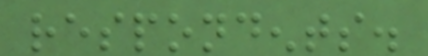respondents.
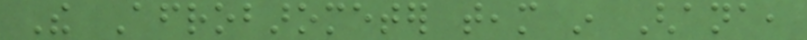The Afrobarometer team in Ghana,
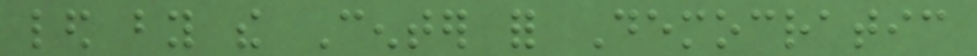led by the Center for Democratic
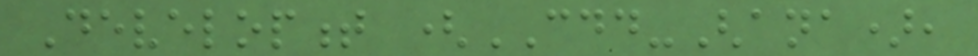Development (CDD-Ghana),
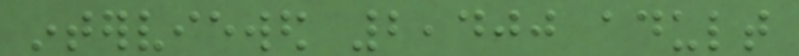interviewed 2,400 adult
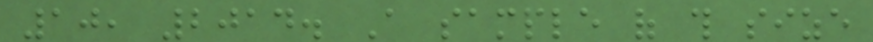10, 2014. A sample of this size
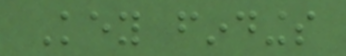Key findings
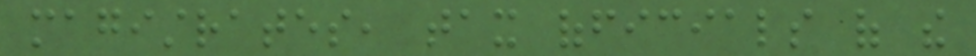magistrates, tax officials of the
